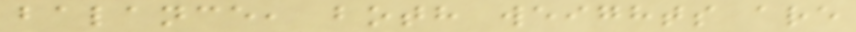balance, both weights are
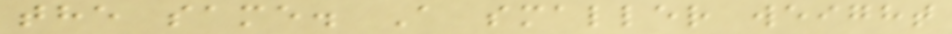the same. A smaller weight
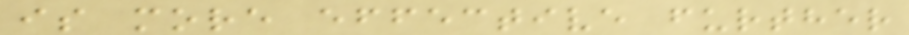is more effective further
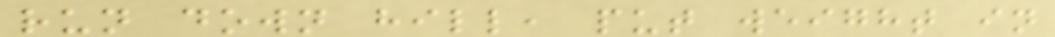run down hill, put weight in
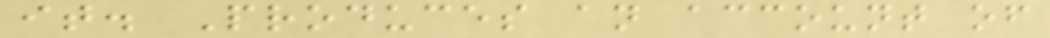it. Produces an account of
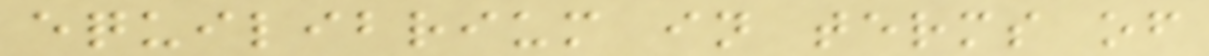equilibrium in terms of
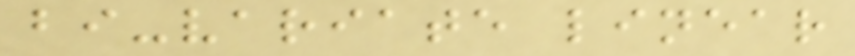bi-variate linear
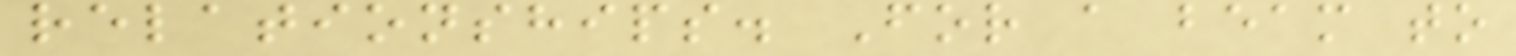relationships. For a beam to
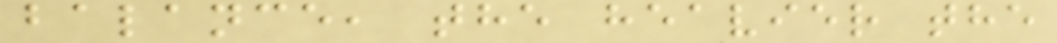balance, the heavier the
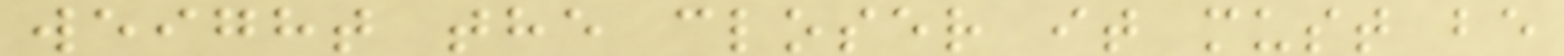weight the closer it must be
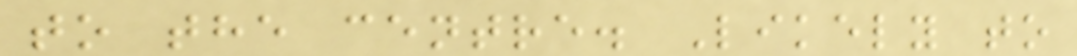to the centre. Likely to
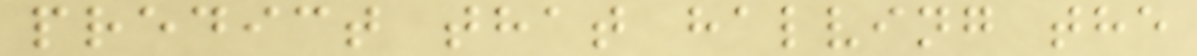predict that halving the
